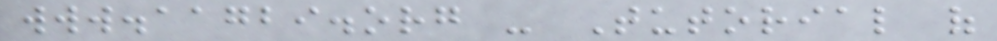www.aagbi.org - Tutorial of
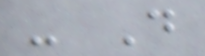- Do
